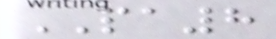PA8
